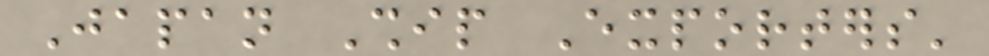Japan Ship Exporters'
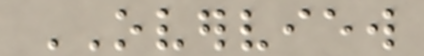OVERVIEW
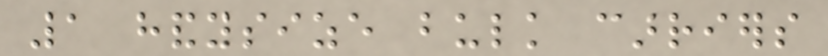1 handysize bulk carriers
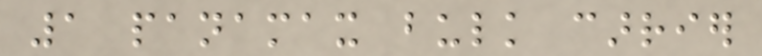1 panamax bulk carrier
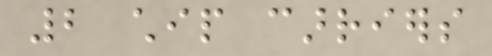2 chip carriers
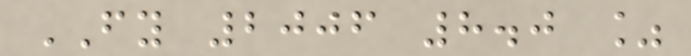FY 2006 8.0 %
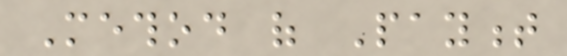Method of Payment
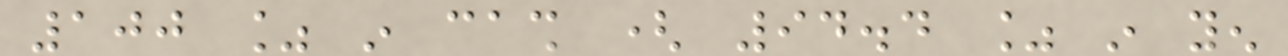100 % in cash ( 94.4 % in yen
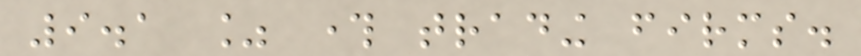9.1 % through trading firms.
